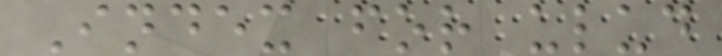Index for ulud
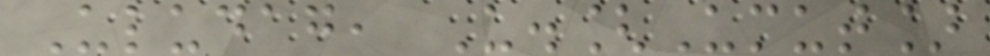Uludag, U.[Umut]
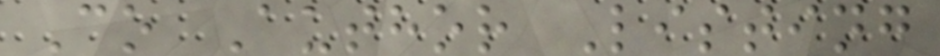Co Author Listing
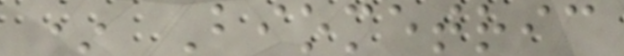* Biometric
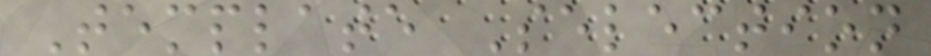Template Selection
